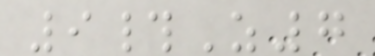9#Z7
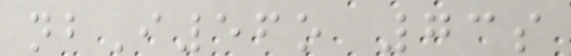nbI56o 73s
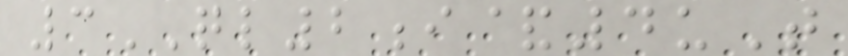3QL2i&4uT
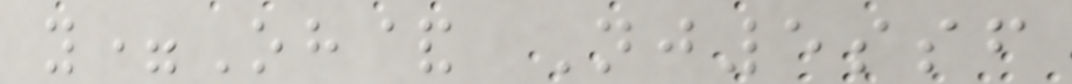y=Oh& Nj5ssf
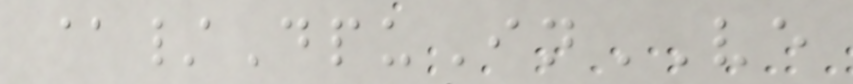@/DpuInVE
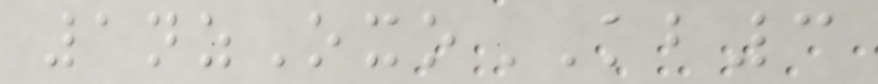1nzOxoKB3
